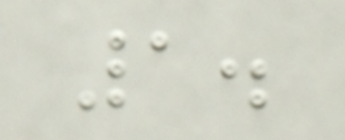1.
